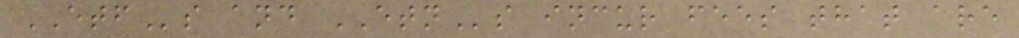ETFs and ETNs incur fees that are
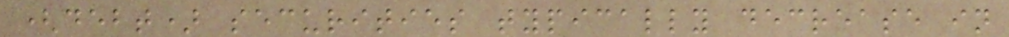(debt) securities typically decrease in
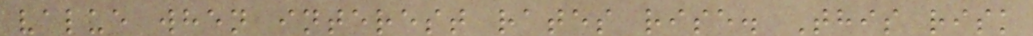value when interest rates rise. This risk
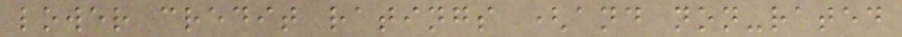lower credit ratings (and non-rated
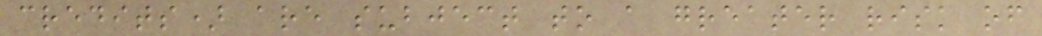credits) are subject to a greater risk of
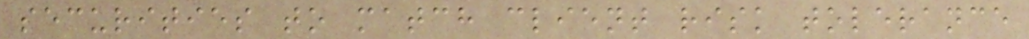securities to match client risk tolerance
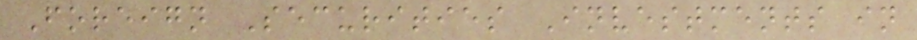Foreign Securities Investments in
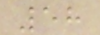58
